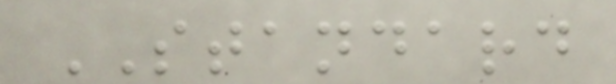STANDARD
